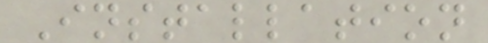Installation
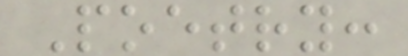Poetry:
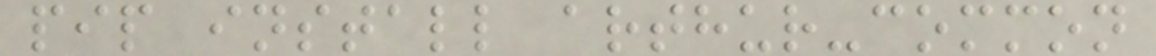pip install arthur-common
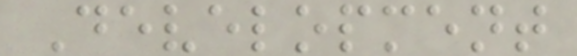Development
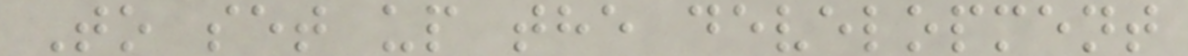To set up the development
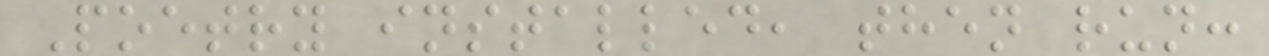Poetry installed, then run:
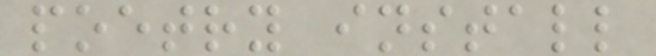poetry install
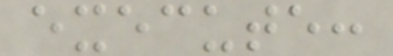execute:
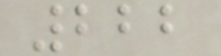222
